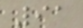91
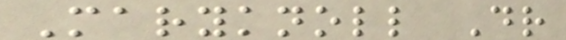Maryknoll Dr
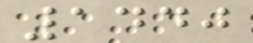1440
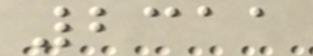2311
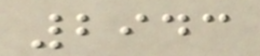2943
